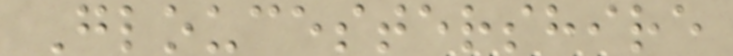Gloucestershire
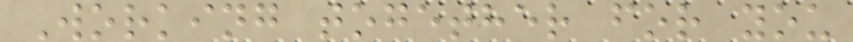Working together for you
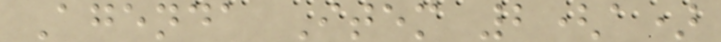Agenda Item 2(a)
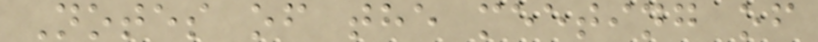Notes of the meeting of
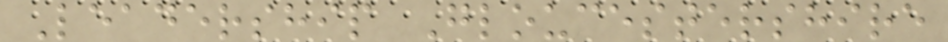Leadership Gloucestershire
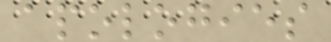apologies
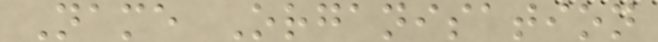Name Organisation
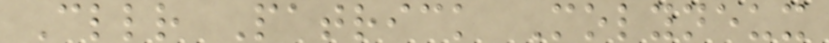Cllr Patrick Molyneux
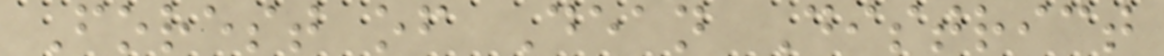Forest of Dean District
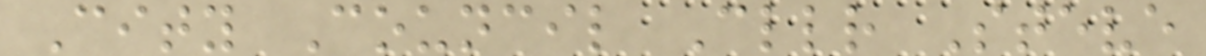City Council Cllr Steve
